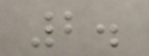2.
